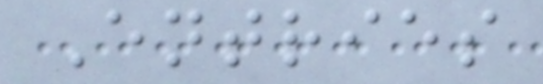Entries
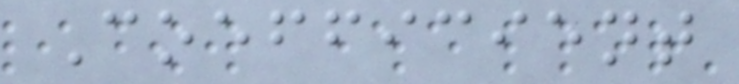Coefficient
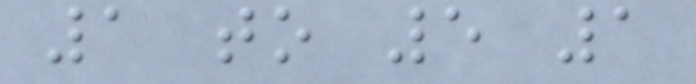1 to 5 1
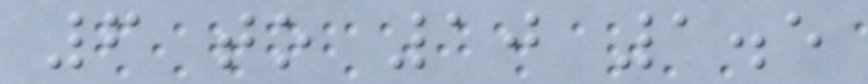6 to 10 1.5
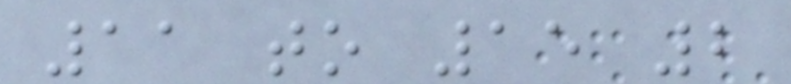11 to 15 2
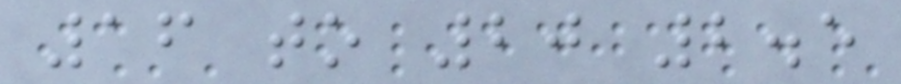16 to 20 2.5
